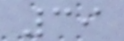39
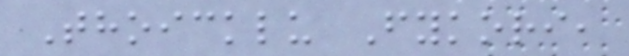Thoicklu Fykori,
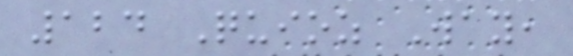124 Quioz Way,
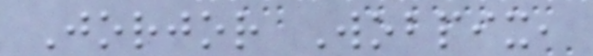Jorjor Wobpix,
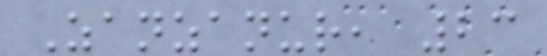Zanzanur, 23
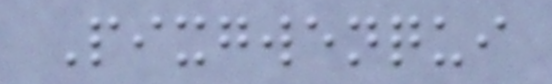Pixgwenqui
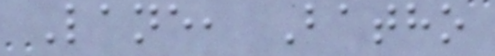Lane, Batho
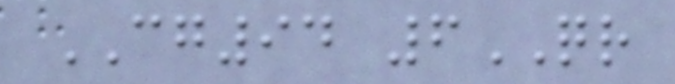CG94 6QR
